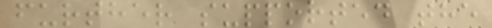further supported the
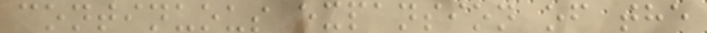continuous expansion of the
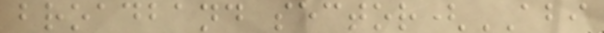broadband sector(ABI
